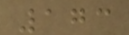173
